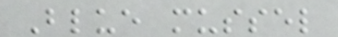Blue mussel
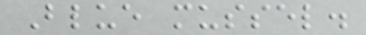Blue mussel.
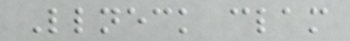Littleneck clam
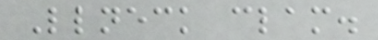Littleneck clam.
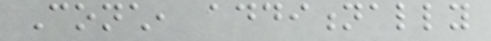Conch, additionally
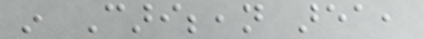in Caribbean area,
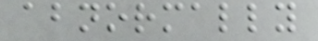abnormally
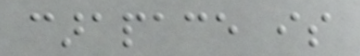carapace is
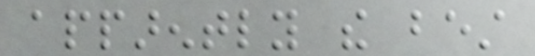apparently the best
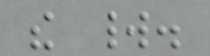the world.
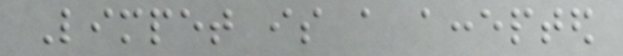Limpet is a accepted
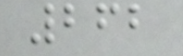262
